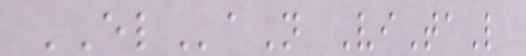ELaN ViTaL
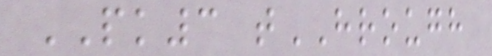PK3 tHROUGH
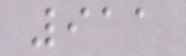911
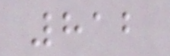812
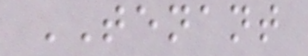TENANT
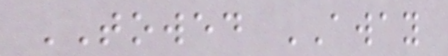TOWED AWAY
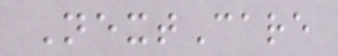NextCare
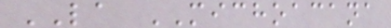LA MICHOACANA
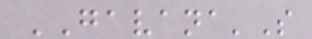GAVANA'S
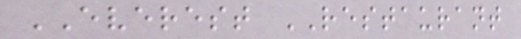EVEREST RESTAURANT
